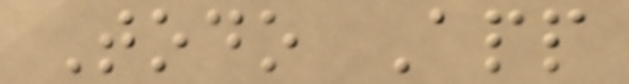Todo App
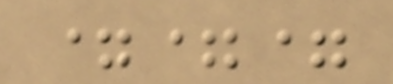===
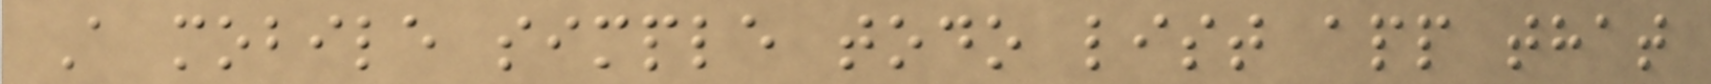A mobile simple todo list app that
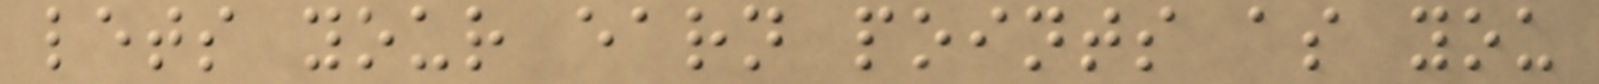lets your earn points as you
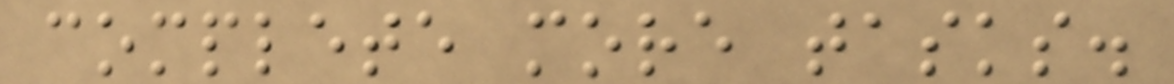complete more tasks.
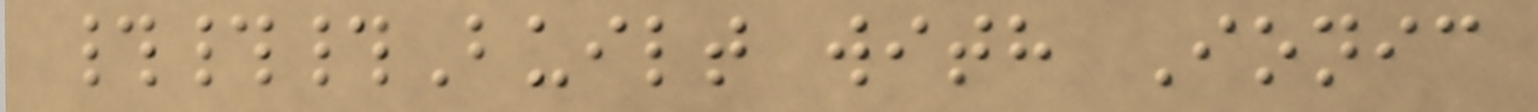###Built with Ionic
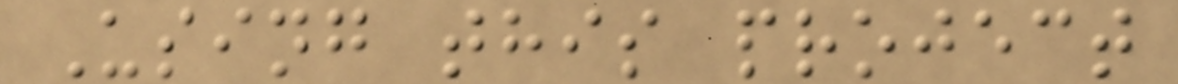Using this project
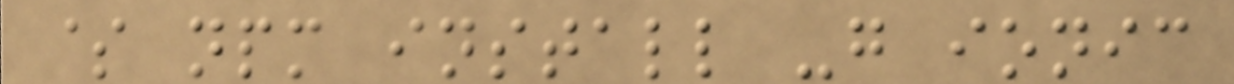$ npm install -g ionic
